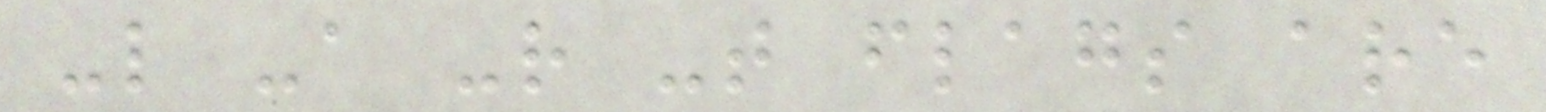-l -a -r -t flags are
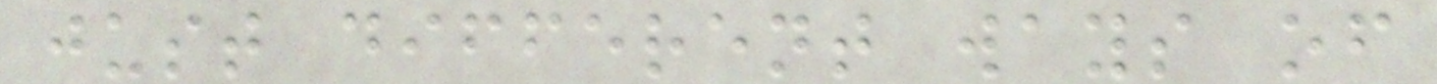just different ways of
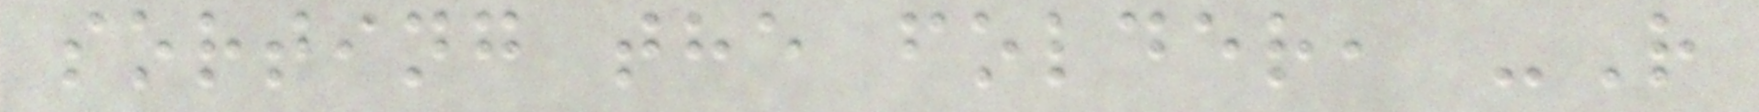sorting the folder, -R
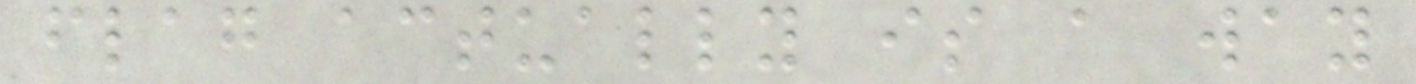flag actually is a way
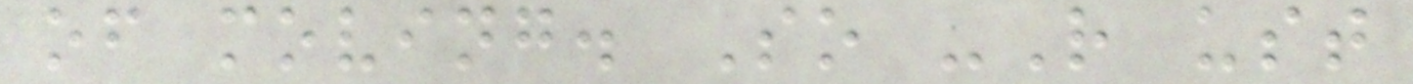of moving. So -R ust
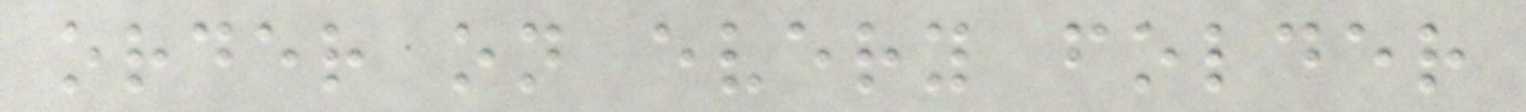order on every folder
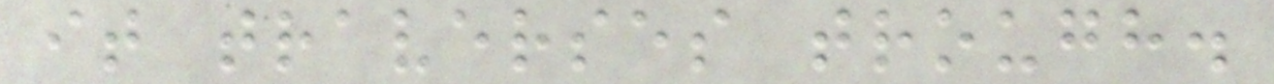it traverses trough.
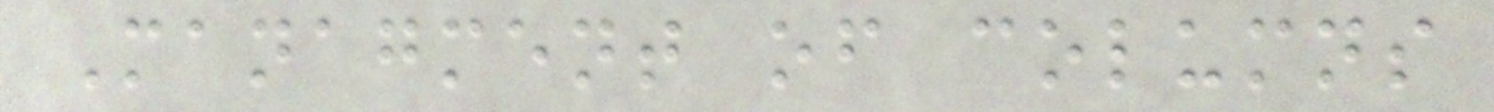Managment of columns
